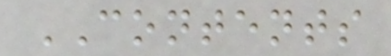CONTENTS
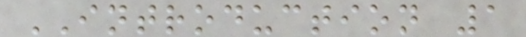INTRODUCTION 1
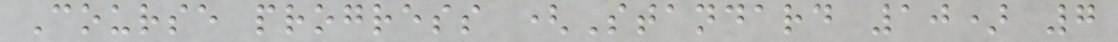Course progress (Standard 10) 7
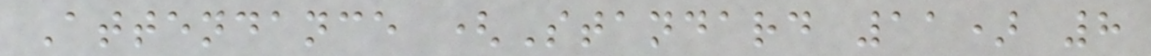Attendance (Standard 11) 8
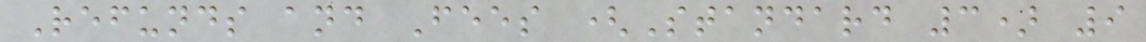Refunds and Fees (Standard 3) 9
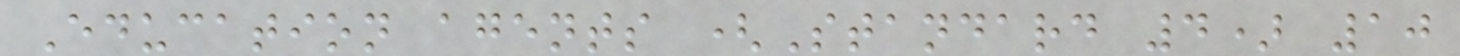Education agents (Standard 4) 10
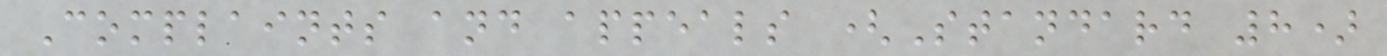Complaints and appeals (Standard 8)
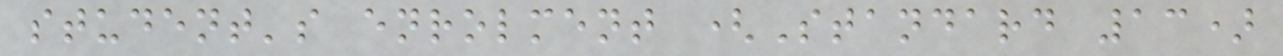student's enrolment (Standard 13)
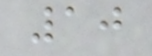10
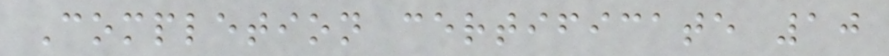Completion certificate 10
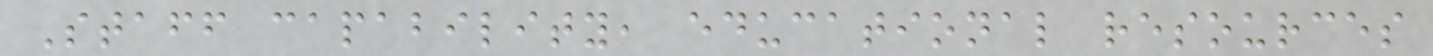Staff capability, educational resources
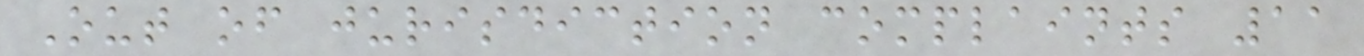Out of jurisdiction complaints 11
